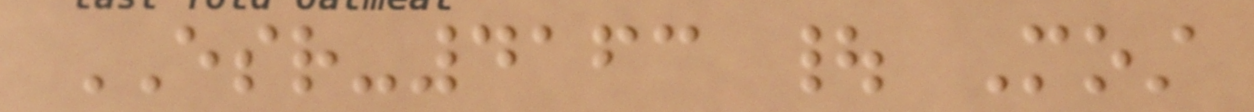ESR-4163 | Most
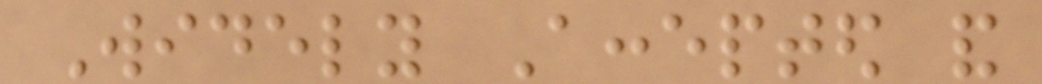Widely Accepted and
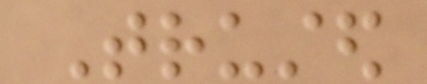Trusted
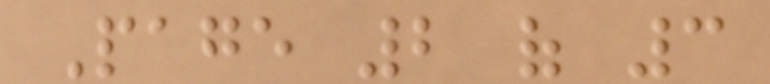Page 2 of 3
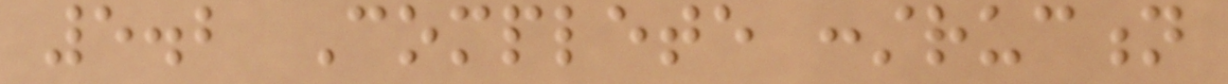5.2 Complete construction
